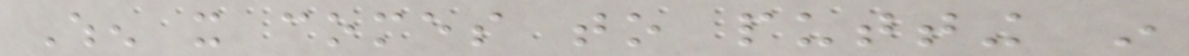When it comes to putting in
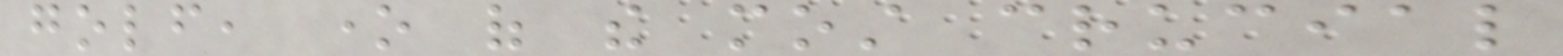golf, one of the most crucial
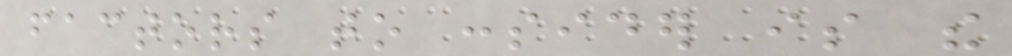factors to consider is the
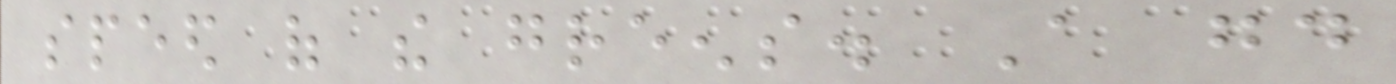speed of the greens. A good
